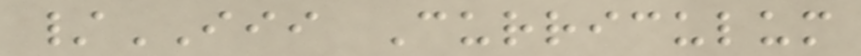/III Curriculum
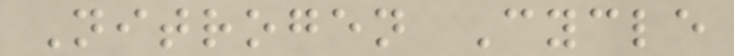Nitrogen Cycle
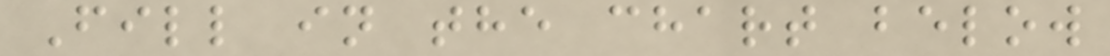Fill in the chart below
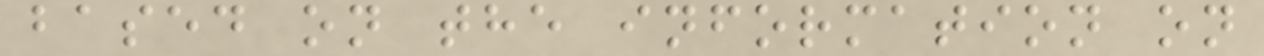based on the information on
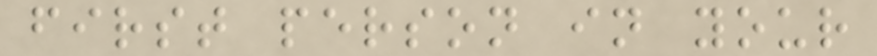first person in your
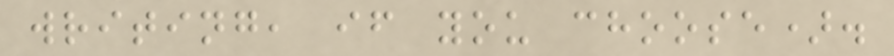writing, if you choose).
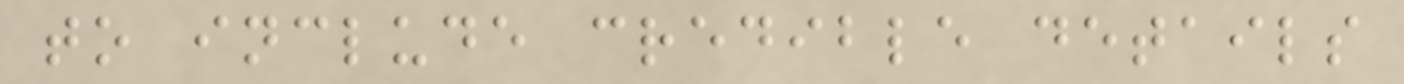to include credible details
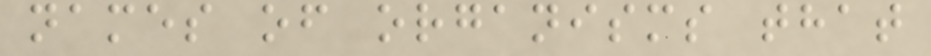names of organisms that
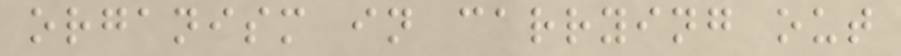organism in carrying out
